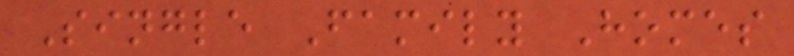Single Family Homes
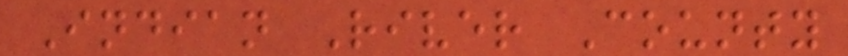Indian River County
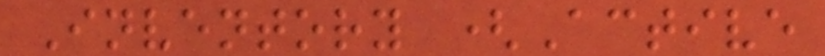Inventory (Active
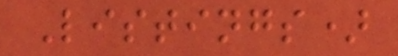Listings)
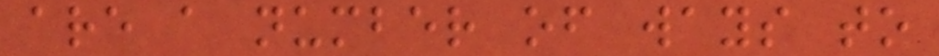are a number of ways to
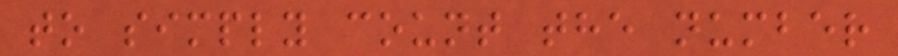to simply count the number
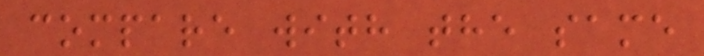compare with the same
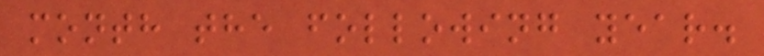month the following year.
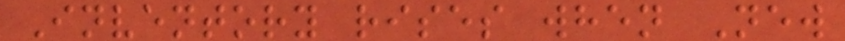Inventory rises when New
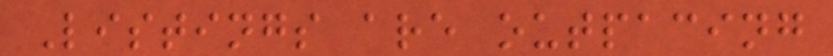Listings are outpacing
